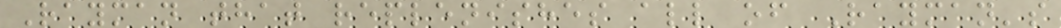Rayman that replenishes all of Rayman's
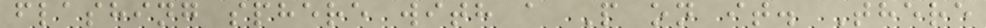flashing sphere with a P on it. There
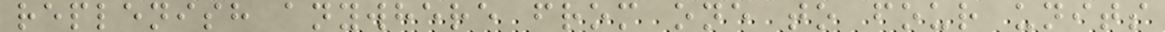replenish anywhere from one to four units
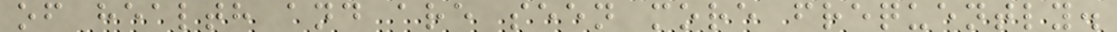of health and are seen more frequently.
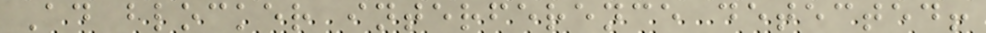Ad blocker interference detected!
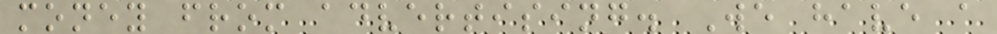money from advertising. We have a
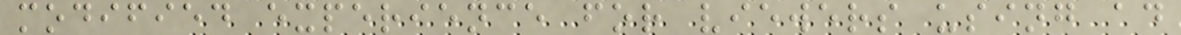modified experience for viewers using ad
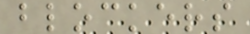blockers
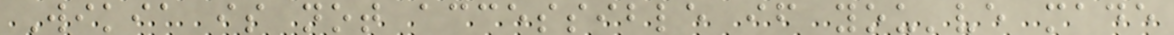Wikia is not accessible if you've made
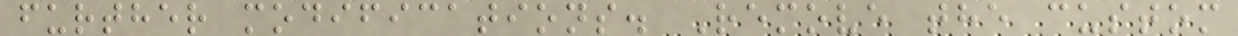further modifications. Remove the custom
